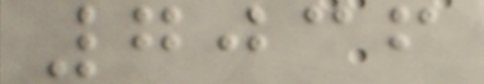7036
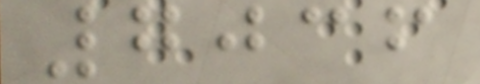7036
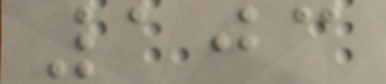103
